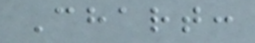Chart:
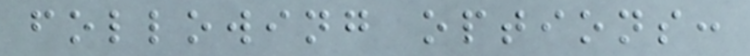following options:
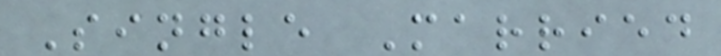Single Married
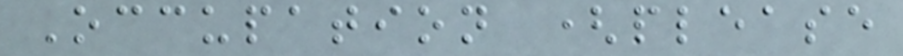Occupation (please
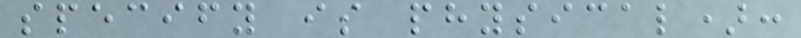specify is physical):
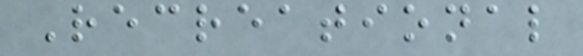Recreational
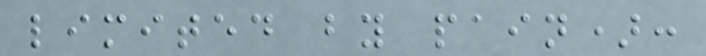limited by pain):
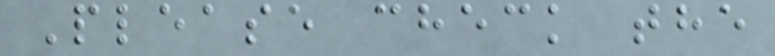Please check the
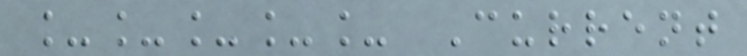_____ Current
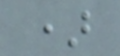)
